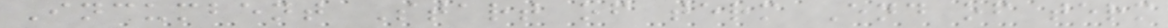Incumbent Start of term End of term
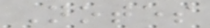Notes
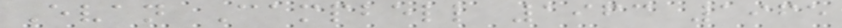Evan Campbell 1963 1965
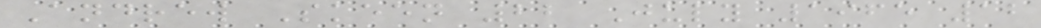Andrew Skeen 22 July 1965 12
